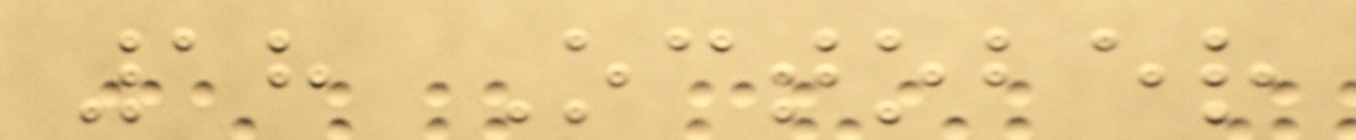18 October
